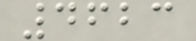4623
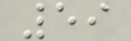59
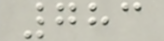783
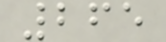265
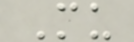Mu
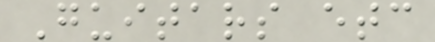Guitars etc
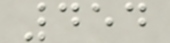454
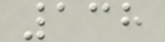138
